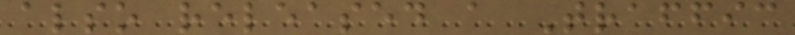also released a Traffic
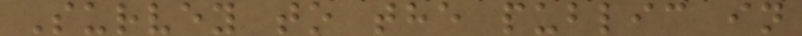Survey to the public in
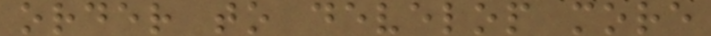order to develop more
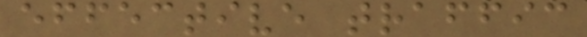effective traffic
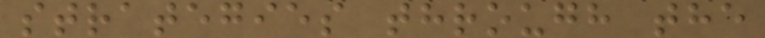strategies through the
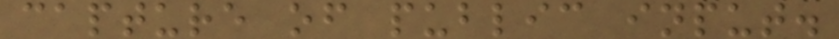capture of public input.
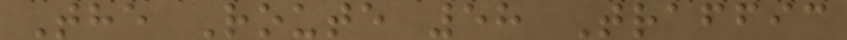The Route 58 Traffic
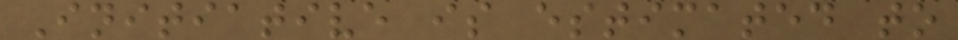Initiative is estimated to
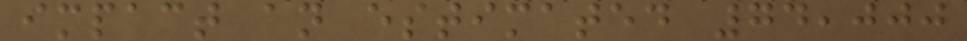impact an estimated 74,000
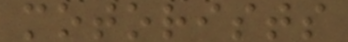motorists
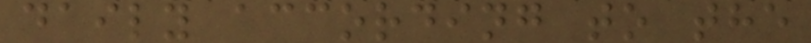daily according to the
